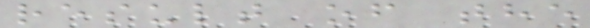result of the
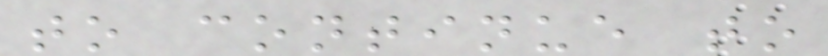to continue to
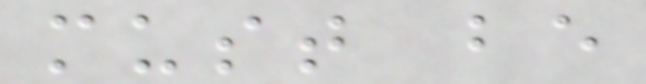must be
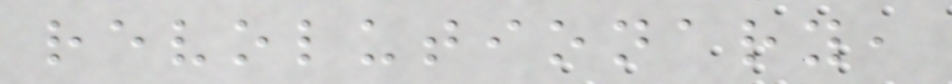revolutionary,
